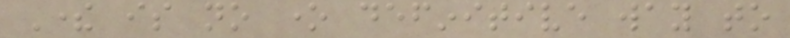There is no one definitive way to
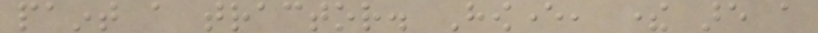paint a tractor. However, there are a
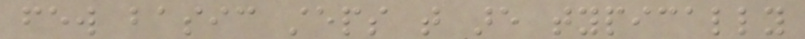few basic steps that are typically
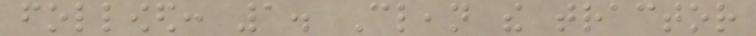followed: 1. Clean the tractor
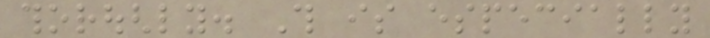thoroughly. This is especially
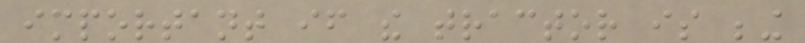important if the tractor is being
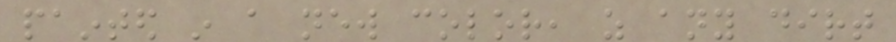painted in a new color, as any dirt
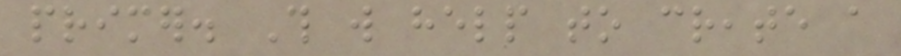primer. This will help to create a
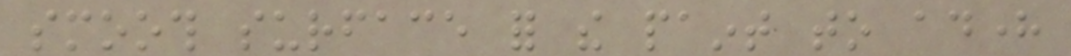smooth surface for the paint to adhere
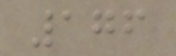176
